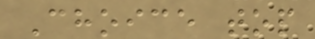Choice top
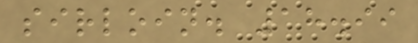sirloin. 18.99
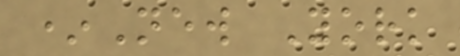*New York
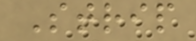Strip
